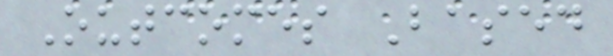Outcomes Based
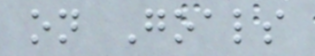on Goals
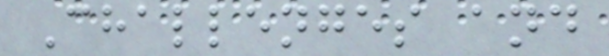Challenges and
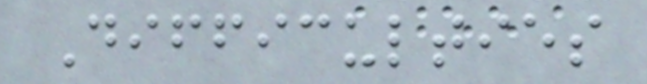Difficulties
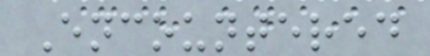Encountered
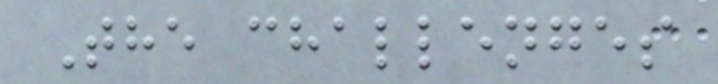The challenges
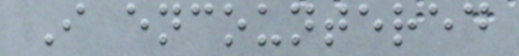I encountered
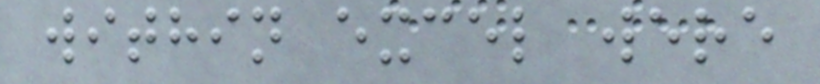within excel were
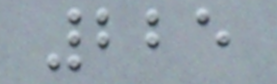225
